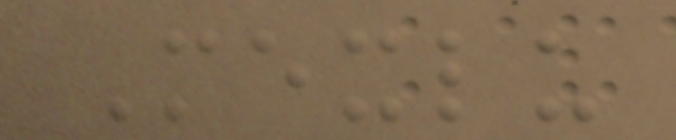Mexlu
